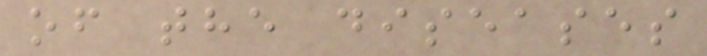of the diseases
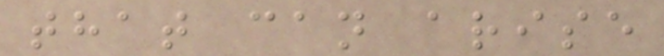that can arise
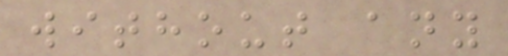without any
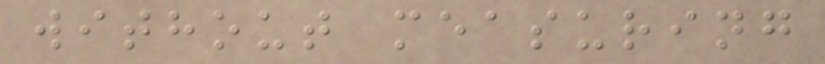without measuring
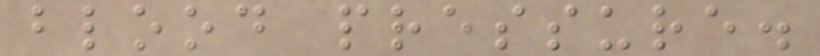blood pressure.
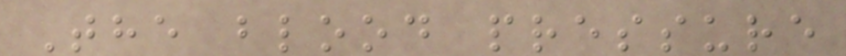The blood pressure
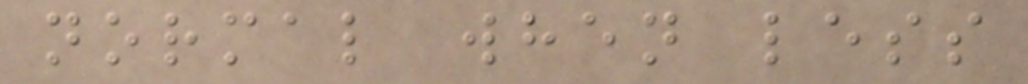normal when less
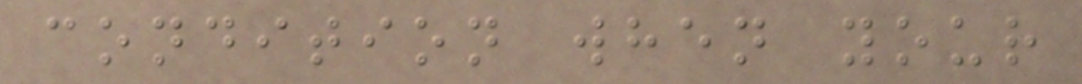condition when your
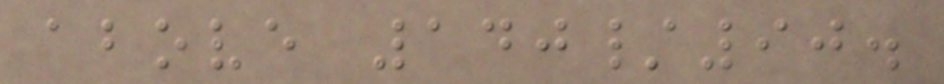above 140/90.
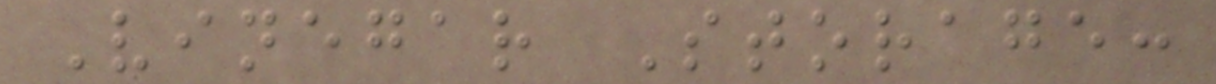Vinegar Storage:
